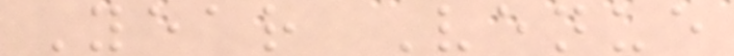Year Venue
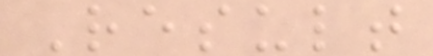Result
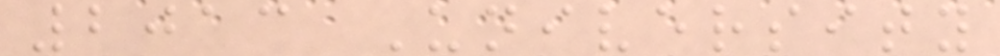2013 University
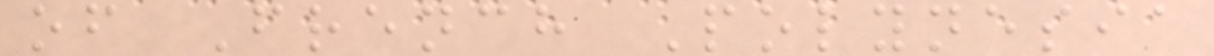of French Polynesia
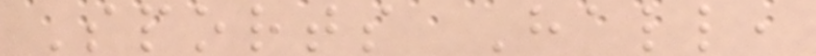Sports Hall,
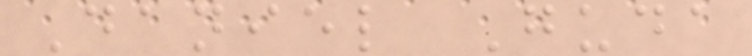Daniel Guda
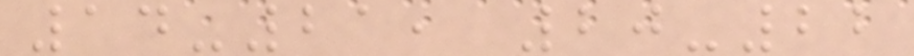14-21, 20-22
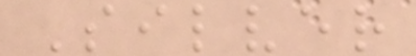Silver
